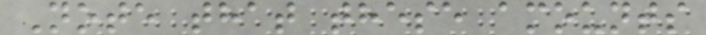Note that these amounts
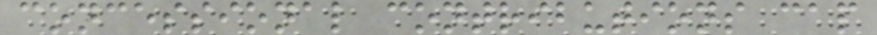concessional contributions cap
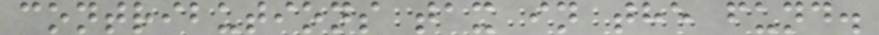contributions tax in the fund.
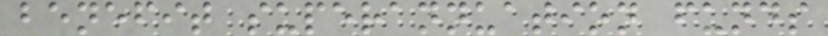benefit superannuation funds
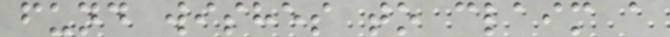fund wishes to claim a
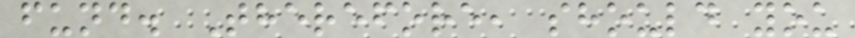fund. Therefore, should you
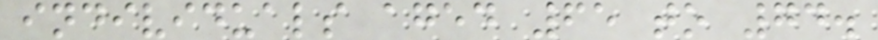individuals aged 65 to 74.
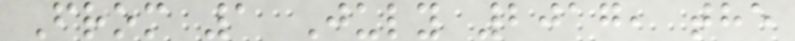From 1 July 2017, the
